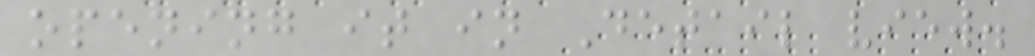opening it in Detail view.
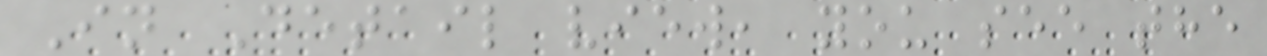In Detail view, you see the
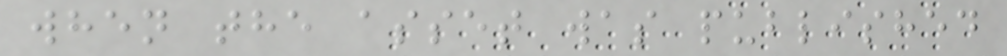when the asset was published
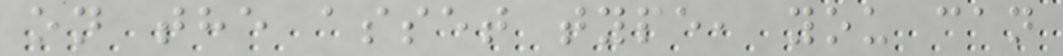on the asset type, you can
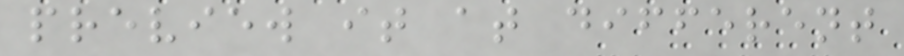preview it at different
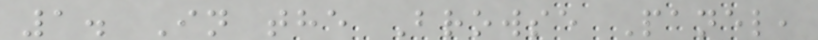1. In the Browse Panel,
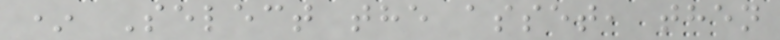* Select the asset, then
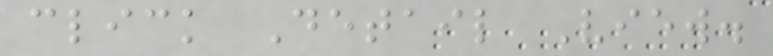click Detail View.
